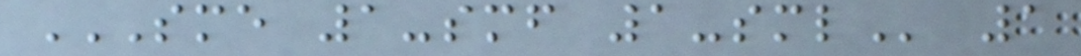SME 1-SMF 1-SML 1
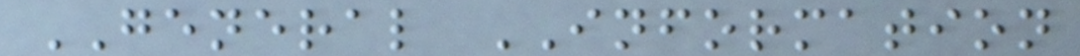GENERAL INFORMATION
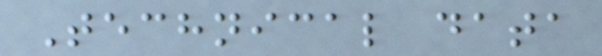Technical data
